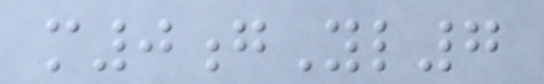m0gYl7
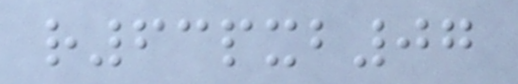r63pxb07
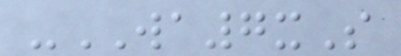-WA7xS
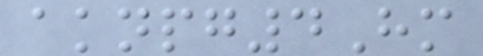aknpg4Hm
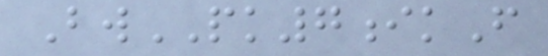BwPK7ikF
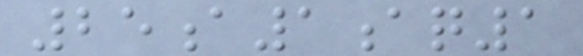25a1aq1
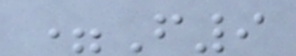=F9
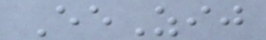EeZij
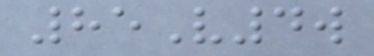85V4w
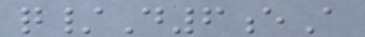q/D6eA
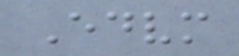Edvm
